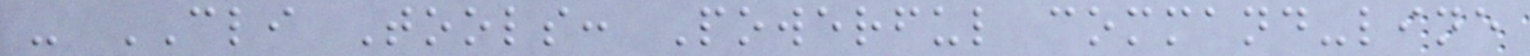- CLI Tools: Powerful command-line
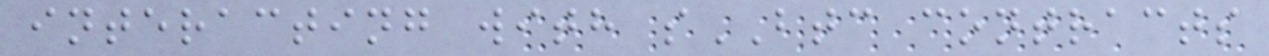interacting with sBTC contracts
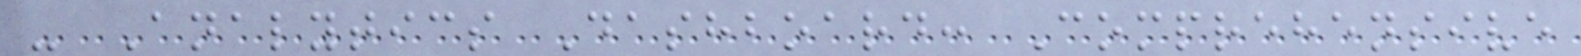- Analytics Dashboard: Comprehensive
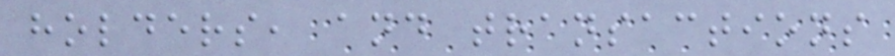holders, and transactions
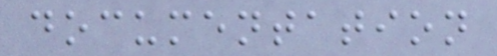documentation
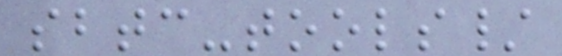sbtc-tools/
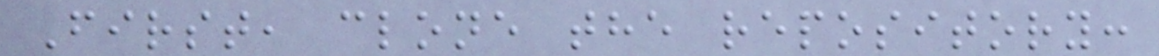First, clone the repository:
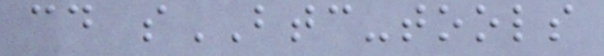cd sBTC-tools
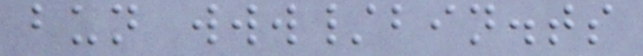bun www/bin.ts
